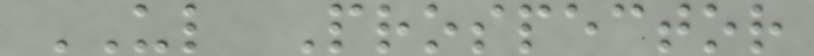UL Prospector
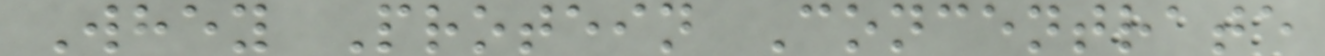Whey Protein Concentrate
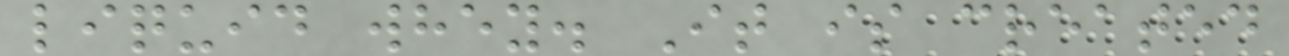liquid whey. It is created
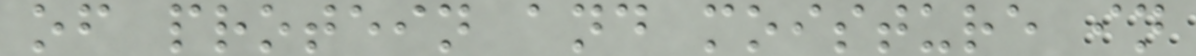of protein and moisture in
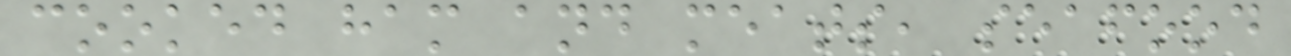cooked ham and meats, seafood
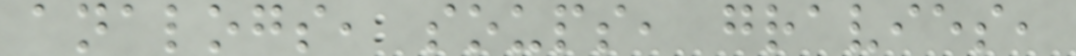analogs, soups, gravies,
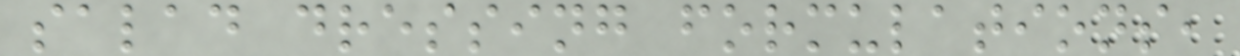salad dressing formulations,
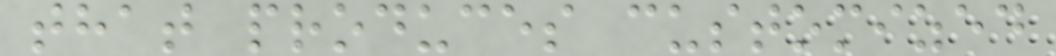that produces customized
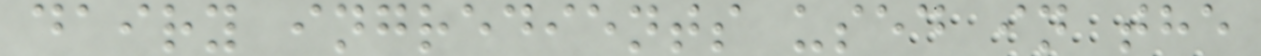dairy ingredients used in the
